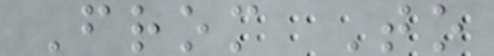From To
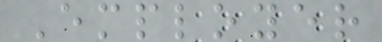Employer
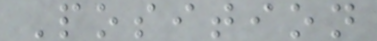Position
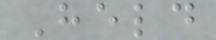Held
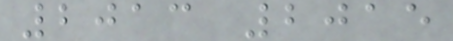2013 2015
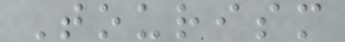Tourism
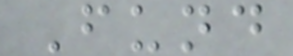Fund
